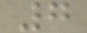7
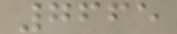7665
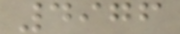4976
